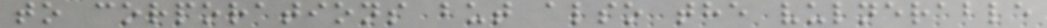to corporations but also the vulnerable
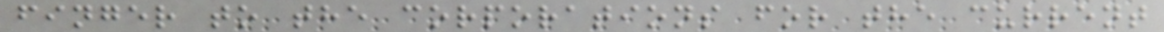finger to the corporations for the current
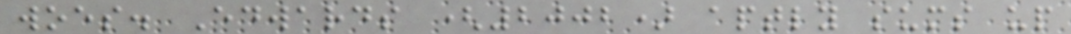woes. Edwards (2002) aptly sums up
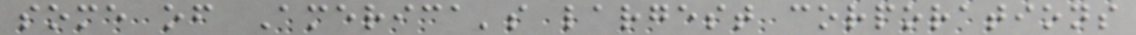some of America's largest corporations
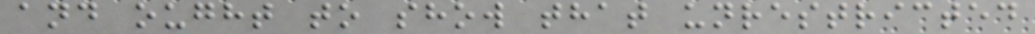and ought to show that unrestricted
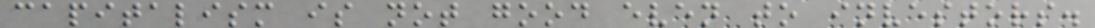capitalism is not good even to investors.
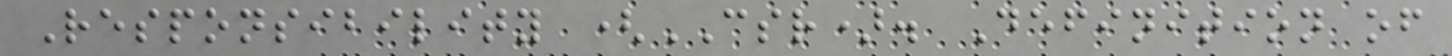Responsibility (CSR). Definition of
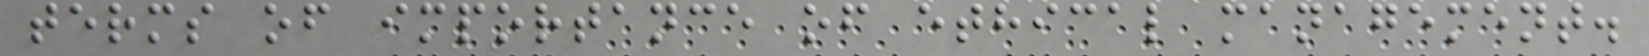terms of importance of ethical management.
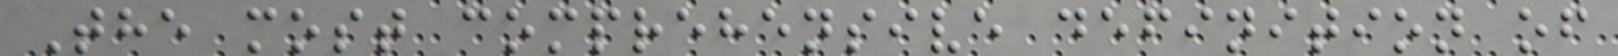The most comprehensive definition of
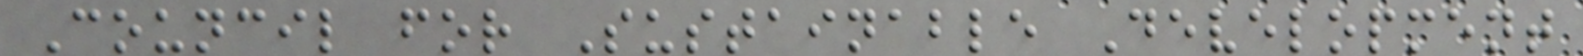Council for Sustainable Development
